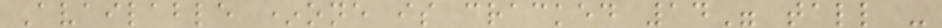Available *one is cracked 14" tall -
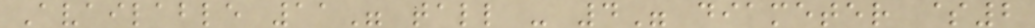Available 11" tall - 4" diameter $2
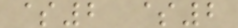$2 $2
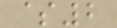$2
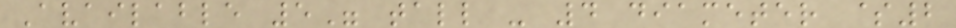Available 5" tall - 4 diameter $2
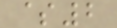$2
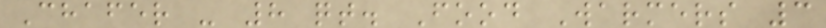Chafer - 8 qt. Food Warmers 3
